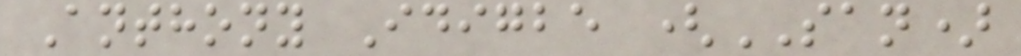Anthony Idigbe (SAN)
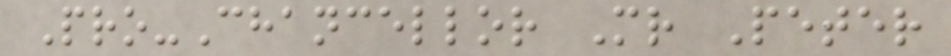Pro-Chancellor Mr Peter
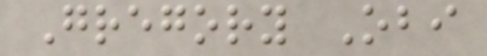Gregory Obi
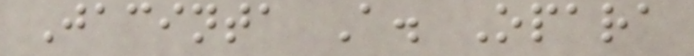Jacinta A. Opara
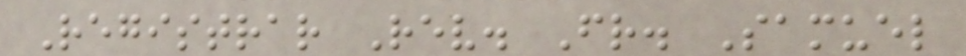Registrar Rev. Fr. Samuel
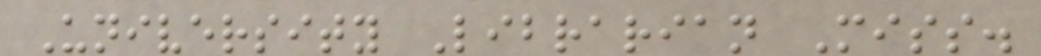University Librarian Miss.
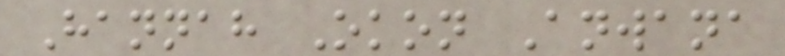Hannah Okon Anwana
